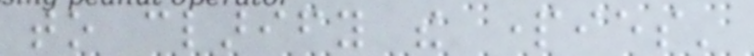to clarify the parties'
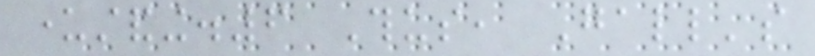understanding.6 Thus, Gall's
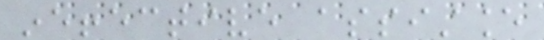ineffective assistance
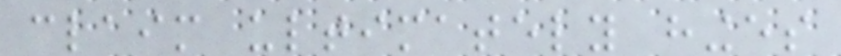claim ultimately hinges
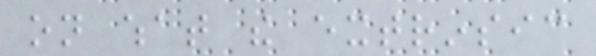on what the extrinsic
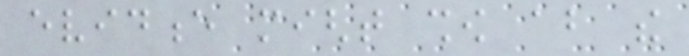evidence might show about the
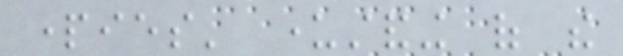parties' understanding of the
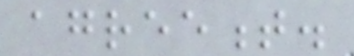agreement.
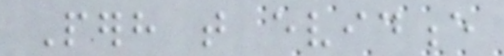Perhaps that evidence
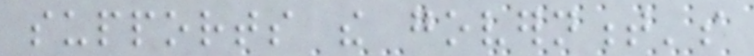supports the government's
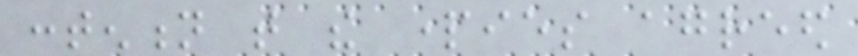contention that the parties agreed
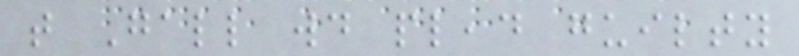that Gall would plead guilty
